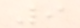9
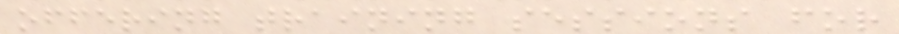offering training sessions for
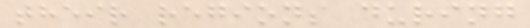their regions during
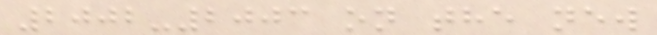2002-2003 on the new
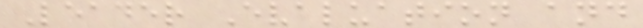Leader Evaluation and
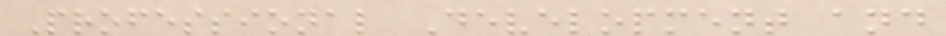Professional Development and
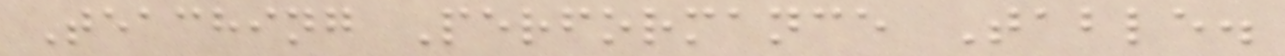Teaching Performance Table.
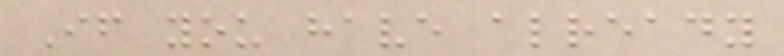If you have already
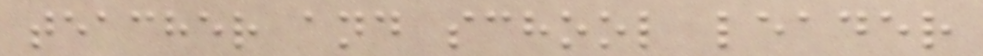teacher and school leader
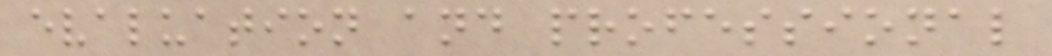evaluation and professional
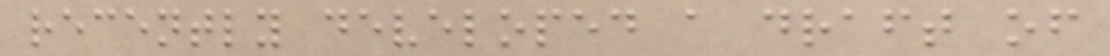recently developed a draft of
